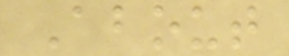About
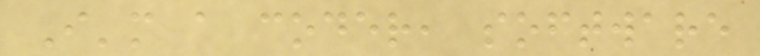I'm a coder, software
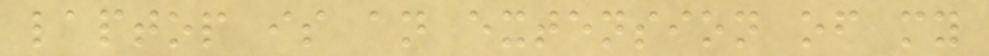laptop is an extension of my
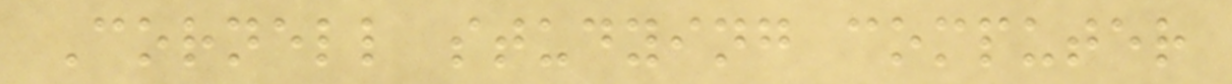Cornell studying computer
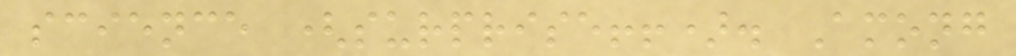science (surprise!!). Among
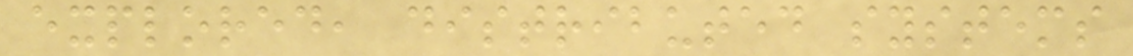explored, distributed systems
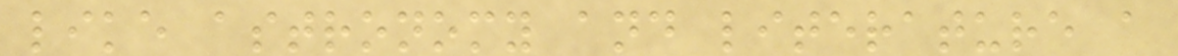like astronomy and literature a
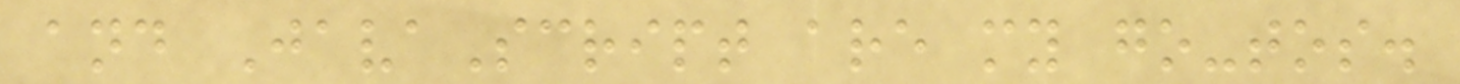and JavaScript are my go-tos.
